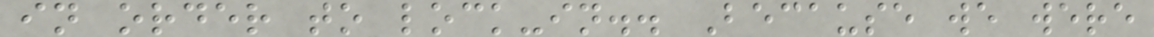in order to lock-in.. Because we were
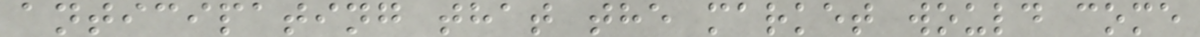anticipating that the market would come
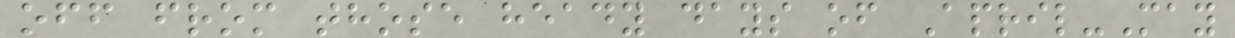off from those heady days of April-May
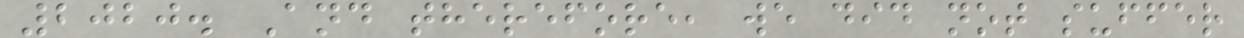2020. And therefore, we did not suffer
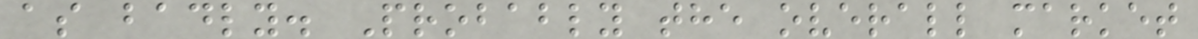as badly. Probably the overall market
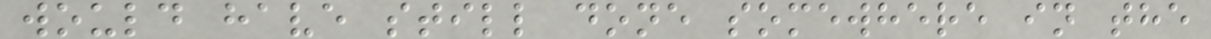would have still done somewhere in the
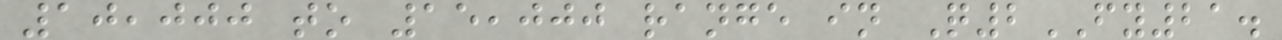10,000 to 15,000 range in Q2FY21.
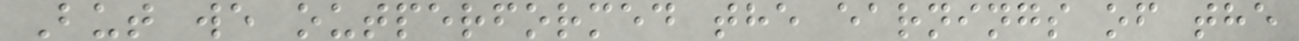But we outperformed the earnings of the
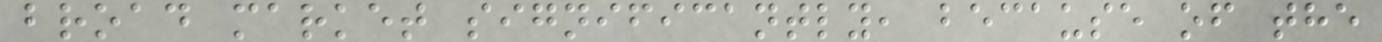broad market significantly, because of the
